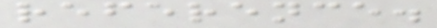reference.
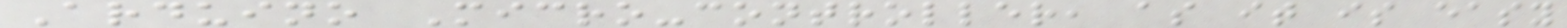Arduino Micro-controller, as it is easy
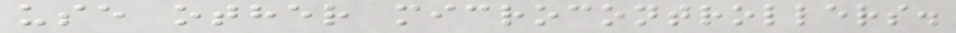use other microcontrollers.
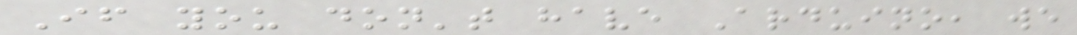If you don't have Arduino, we
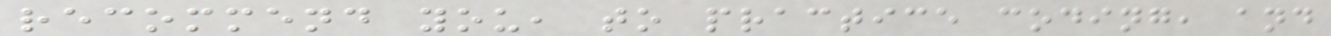recommend you, to practice coding, and
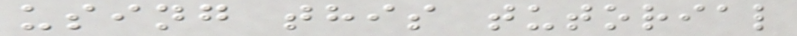using this tutorial
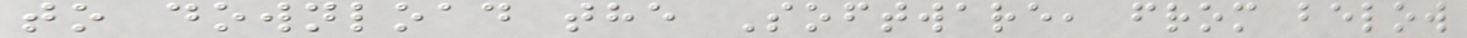to download the Software, from below
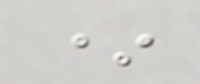*
